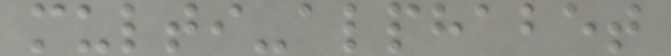multi-alphabet
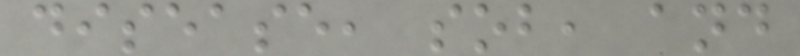disease, sob, and
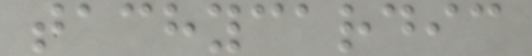tachycardic
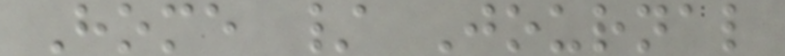Home / Journal
